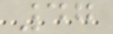47
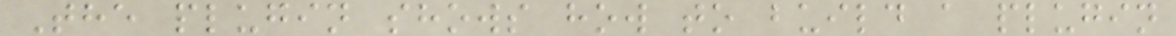The plugin shows how to build a plugin
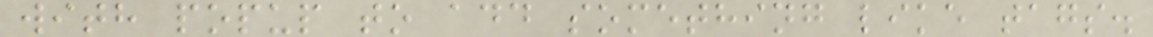with popup to add something like tags.
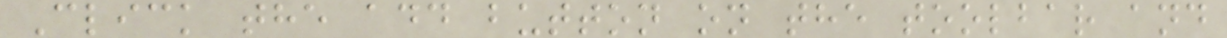Click the add button on the toolbar and
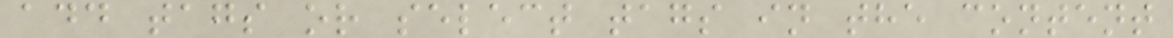add tags or select tags in the content
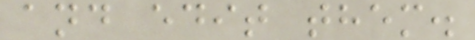and edit them.
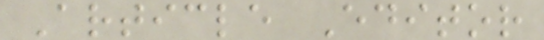Article Editor
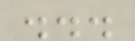...
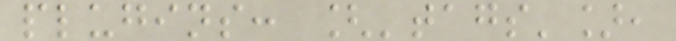plugins: ['tags'],
